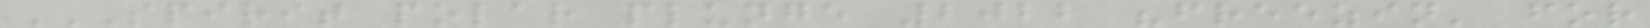SPIRIT POLAR PLUNGE 2022 "FREEZIN' FOR
